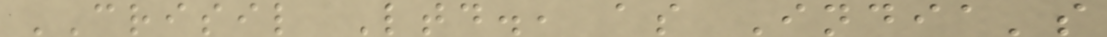CRISIL Ltd., as India's
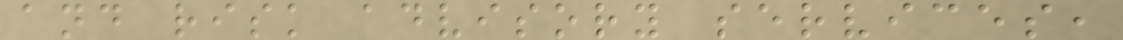and risk advisory services,
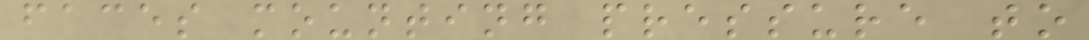faces mounting pressure to
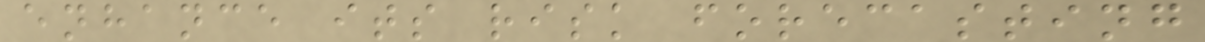enhance its risk forecasting
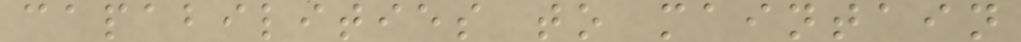capabilities to maintain
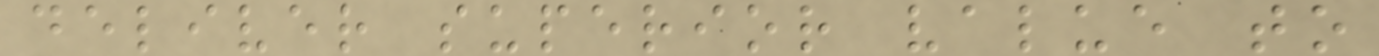deliver superior value to
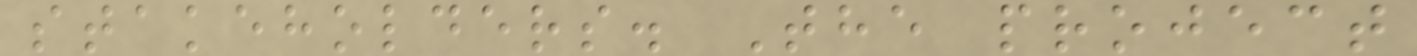stakeholders. The project
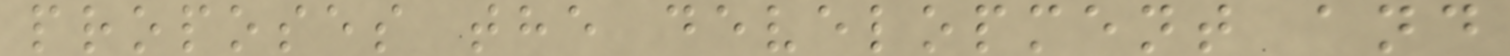proposes the development and
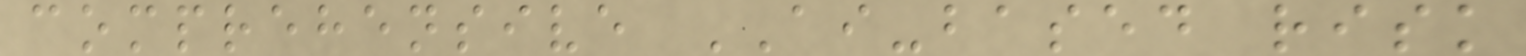comprehensive AI-based risk
